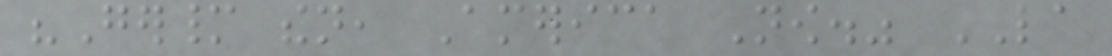"Germany then, America Now." LA
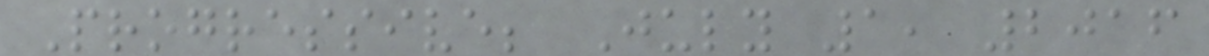Progressive; July 1, 2016
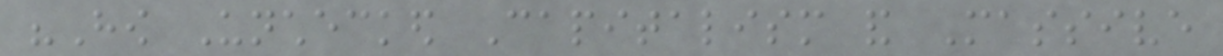"How Unchecked Capitalism and Massive
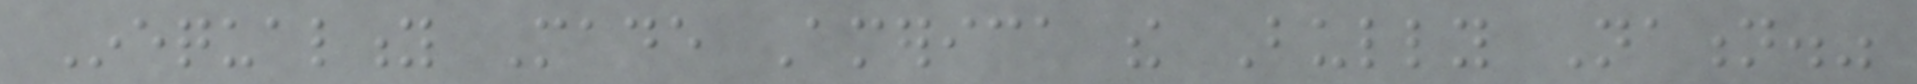Inequality Made America the Bully Nation."
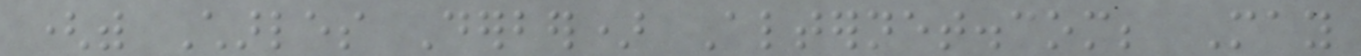(with Charles Derber) Alternet.com; May
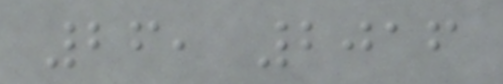26, 2016
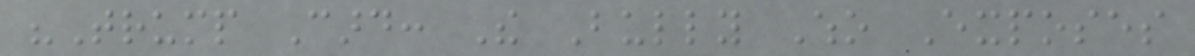"Trump Card: The Bully Who Exposes
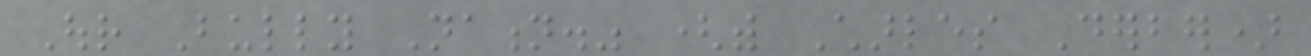Our Bully Nation." (with Charles Derber)
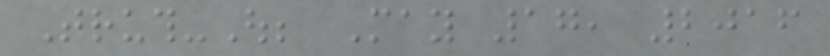Truth-Out; May 17, 2016
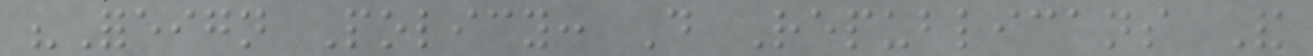"Foreign Policy: Do Republicans And
